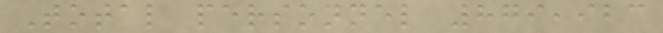Total personnel 879,923
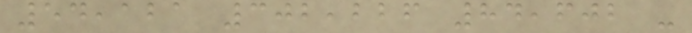54,121 302,226 84,602 -
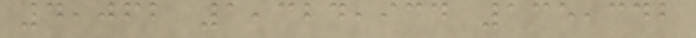4,062 1,324,934 135,342
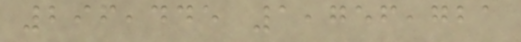296,445 1,756,721
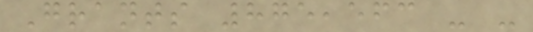Grants 875,563 - -
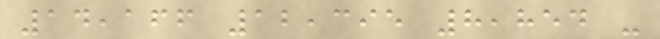14,166 12,395 8,854 -
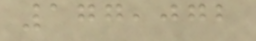177,072
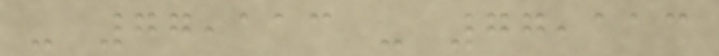- 77,113 - 77,113
